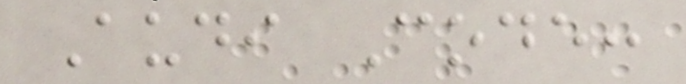Audi Code:
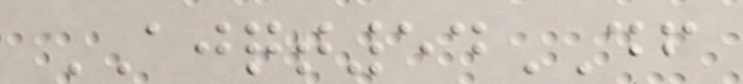AJQT54DF
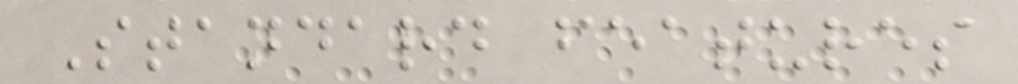Standard features
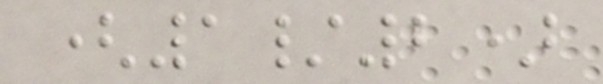(1/2)
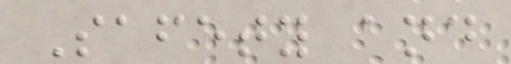Safety and
